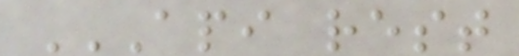API REST
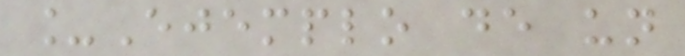_Ejemplo de un
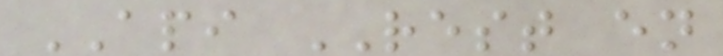API REST en
